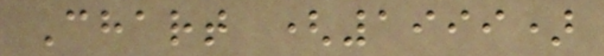Chart (1999)
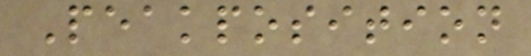Peakposition
